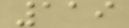119
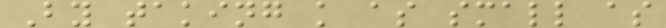By taking k as small as
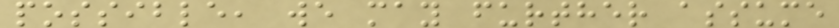possible, we may further assume
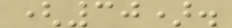(30).
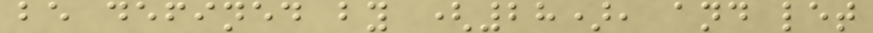be defined by (28), and let
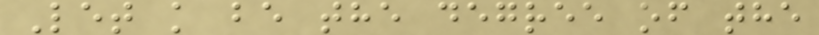Let k be the degree of the
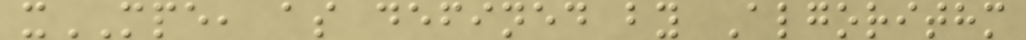xMPE, as defined by Algorithm
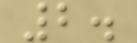2.
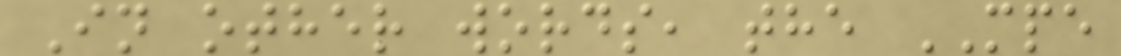In other words, the MPE
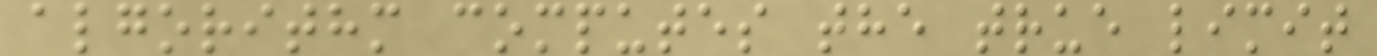algorithm computes the true limit
